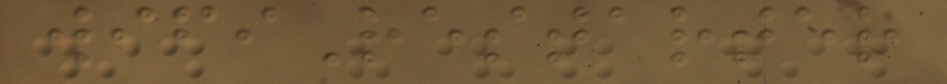wifiRestarter
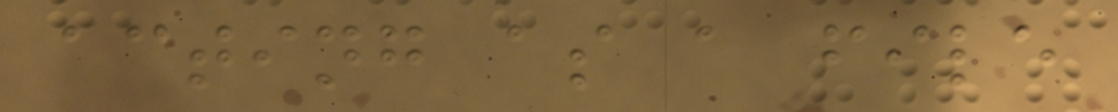acting as a file
